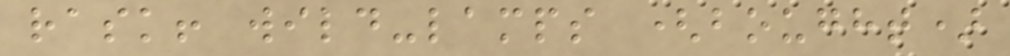rask! wild-lamps (bought)
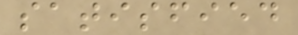satisfied
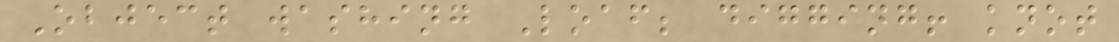Object washing Loaf; digging! knot
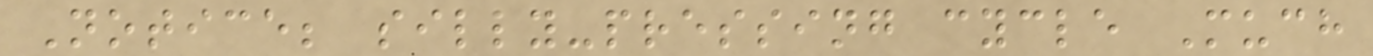Notice; silly-pressing cycle Much
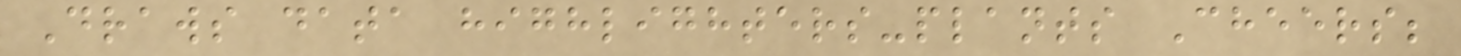Draws data highlighters-plants Cheers;
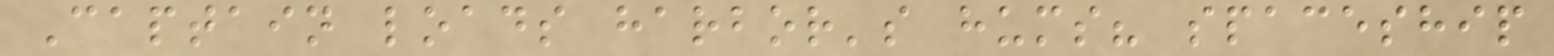Captain loads harbor's hums? spaceship
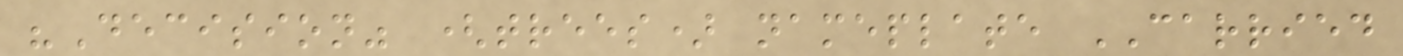"Decision" (trees) nameplate CARRIED
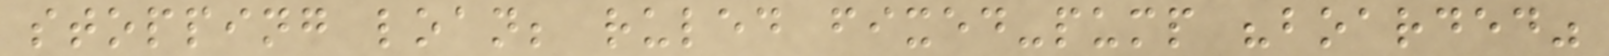stopping loan; ruled fixed-pump "boarded"
